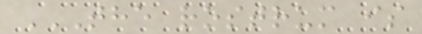THE ROSTRUM IS
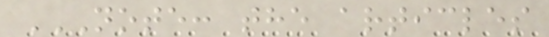NOTE: THE ARTICLES
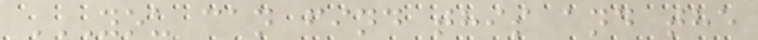YOU CAN FIND THIS AND THE
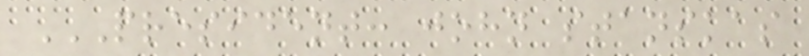PRESIDENT: JOHN STANSKAS
